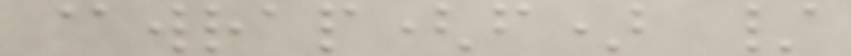@wrap(f) /
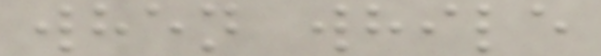when while
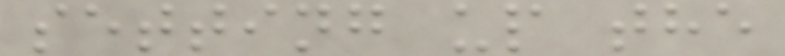setting up the
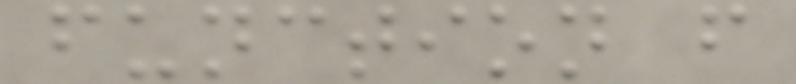function f
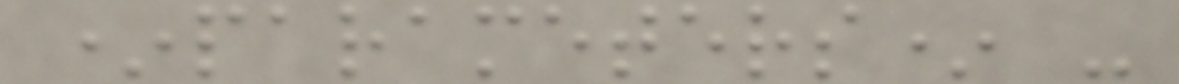*parameters* -
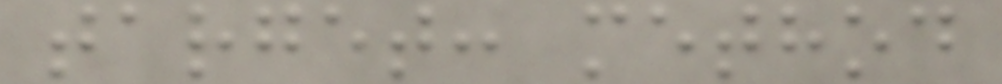target: method
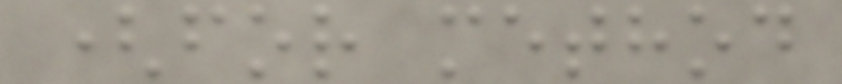(for method
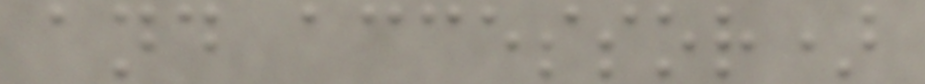and accessor)
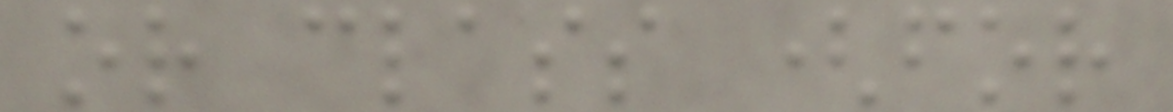or class (for
